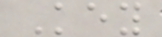Key
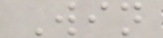Win
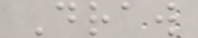Draw
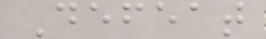Defeat
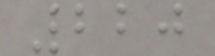220
